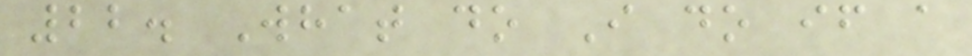22. What do I do if a
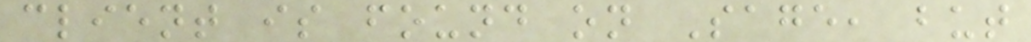client is found on Sage, but
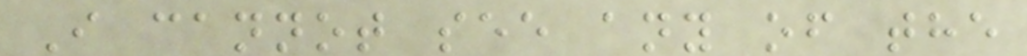I cannot see any of the
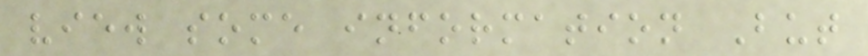view some information But
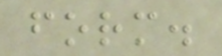form.
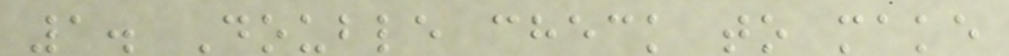1. Double check to make
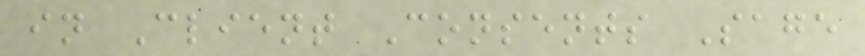in Client Consents Sage
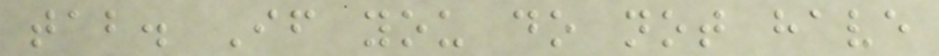tab. If you do not have
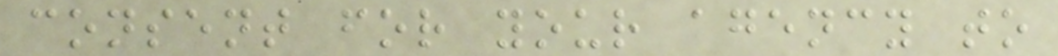consent for your agency to
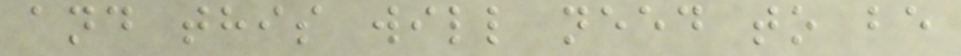and this will need to be
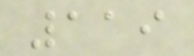119
